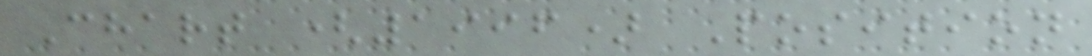Chart (1996) Position
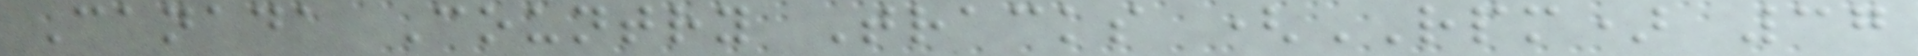Canada Country Tracks (RPM) 37
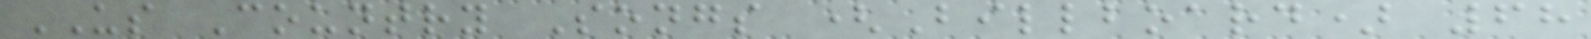US Country Songs (Billboard) 68
